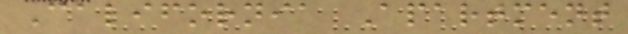California Apartment
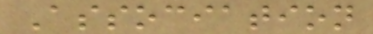Association
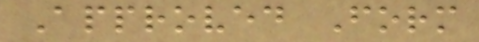Approved Form
